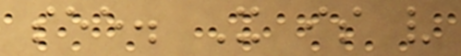see. It is very
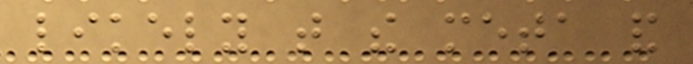likely that the meta and
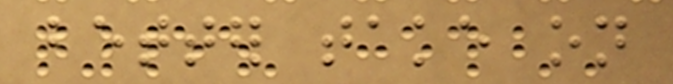better take on
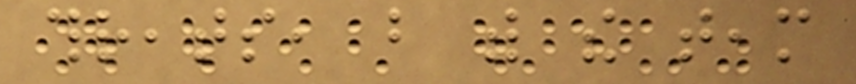threats, but with the team
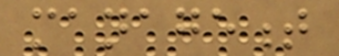management
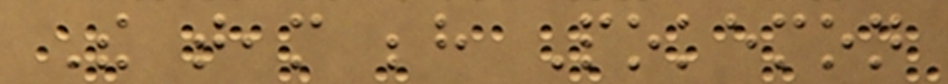The team behind Pokemon
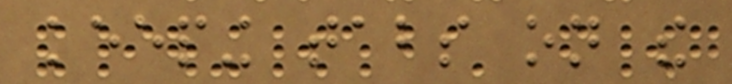keeping tabs on the
